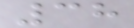38
